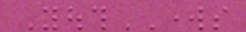YouthWORKS
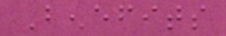Benefits
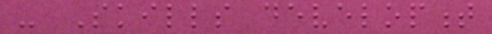- Skills development
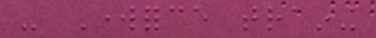- Workforce training
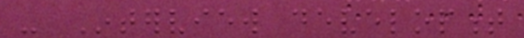- Interview development
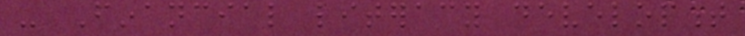- Financial literacy development
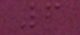6
